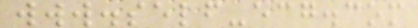www.self-ecg.com
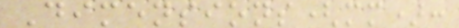Dimensions(mm):
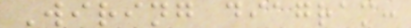Wiring diagram:
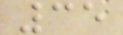35
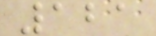121
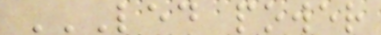LED POWER
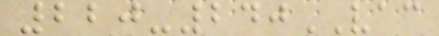220-240VAC
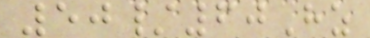50/60Hz
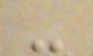-
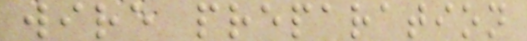wire preparation
